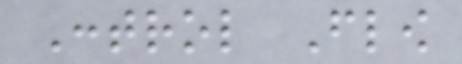Control Flow
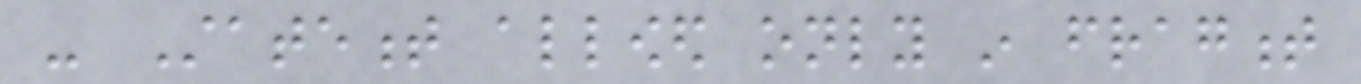- Statement allowed only in fragment
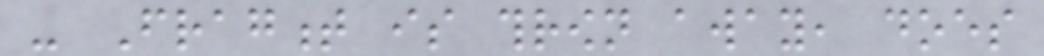- Fragment is thrown away, does
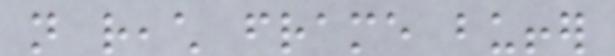not reach frame buffer
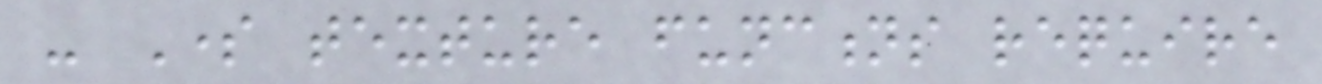- Some texture functions require
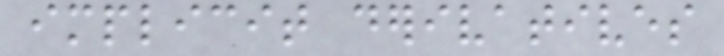implicit derivatives
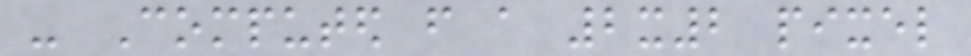- Computed from a 2x2 pixel
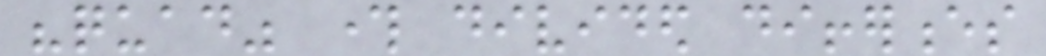"quad" through divided differences
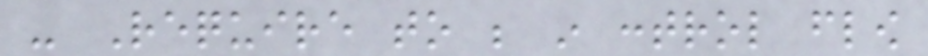- Require to be in control flow
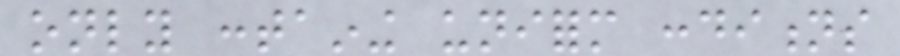only containing uniform conditions
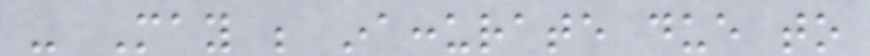- May be inaccurate due to
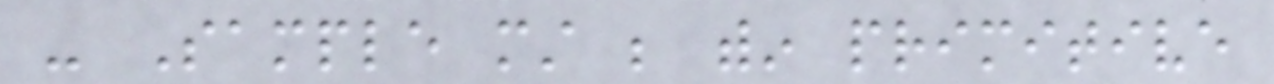- Sample must be within primitive
